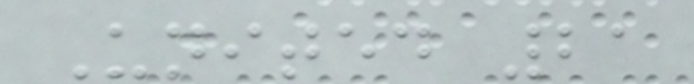United 21
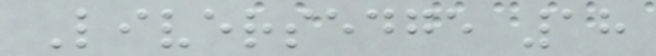Liversedge 18
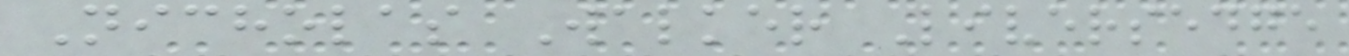Nicholas Walker Liversedge
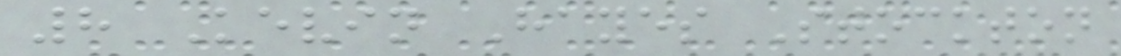8 Kevin Hayes Stockton
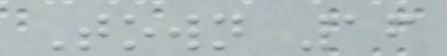Town 16
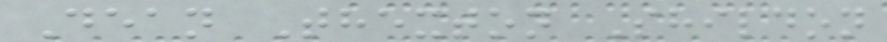Dean Thexton Shildon
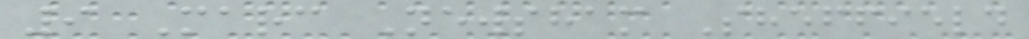9 Marc Newsham Sheffield
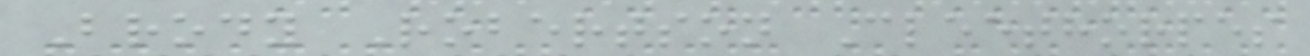Brody Robertson Cleethorpes
